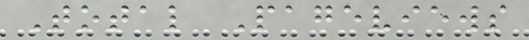Total Pageviews
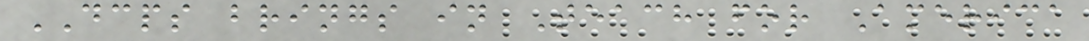DCPS brings in Teach for America
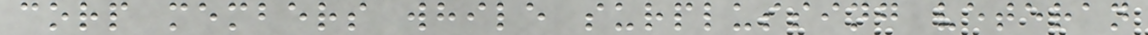corp members while surplussing veteran
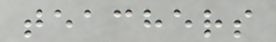teachers
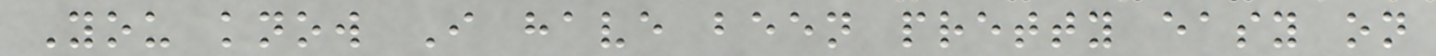You know I have been pretty easy on
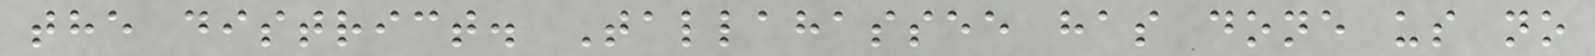the district. Tallahassee has done us no
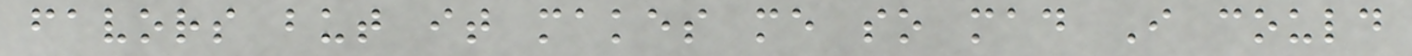favors but it makes me so mad I could
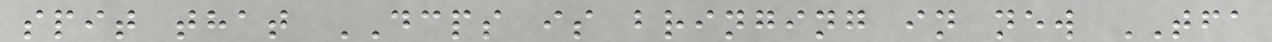spit that DCPS is bringing in new TFA
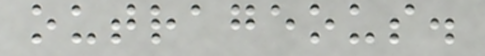outrageous.
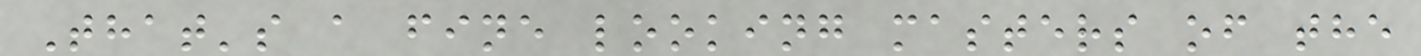That's a fine looking masters of the
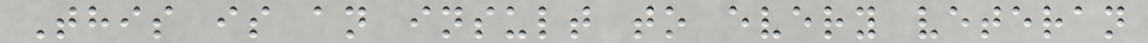This is an insult to every veteran
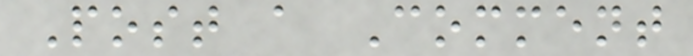Post a Comment
